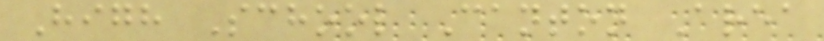High School Canton Area
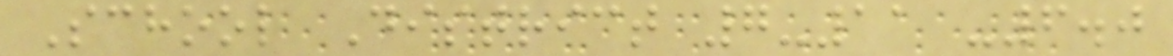School District 7-11 -6.0
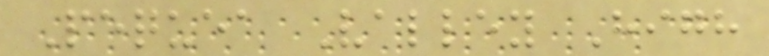Pequea Valley High
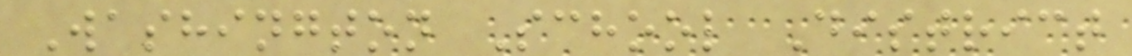Washington School District
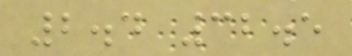2.4 32.5
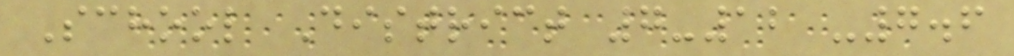School District 7-12 -7.6
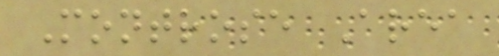Montrose Area
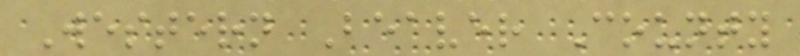Western Beaver County
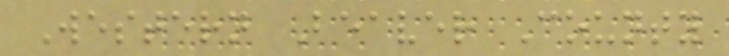Western Beaver County
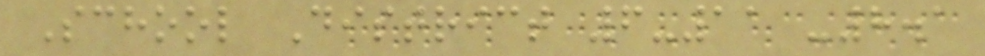School District 6-11 -8.1
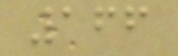166
